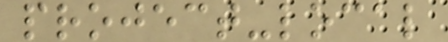project-local
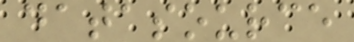datasource
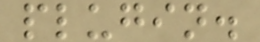plugin.
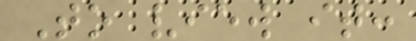To view it:
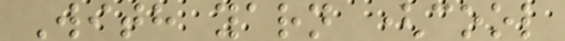With yarn (cool
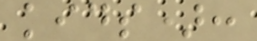kids):
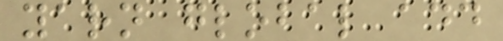yarn global add
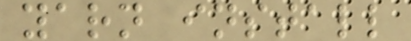yarn install
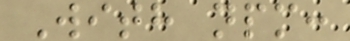With npm:
